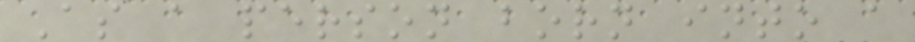As a person born into a
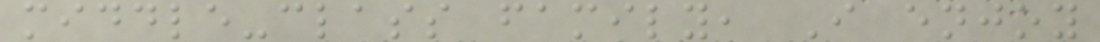middle-class family, I enjoy
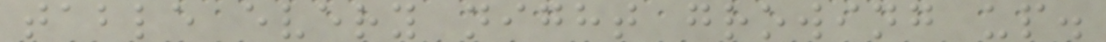table every night growing up.
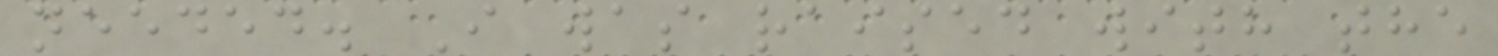needed. I was raised with the
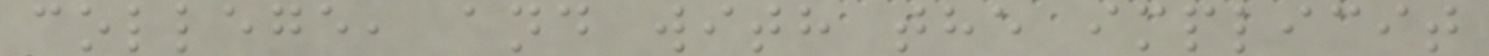college, and with the implicit
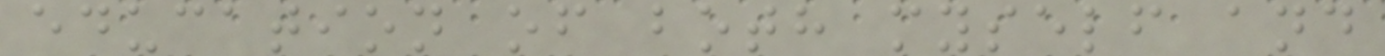education of both myself and
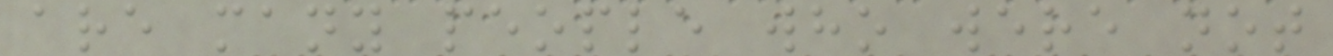are many people who were not
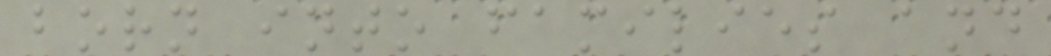born into families and
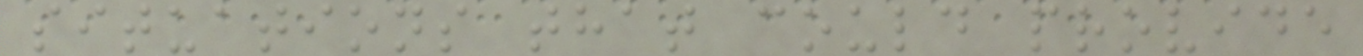situations that could provide
